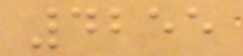4255
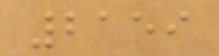2159
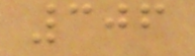306
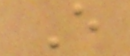E
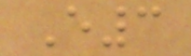E3
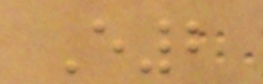E2
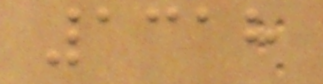1318
